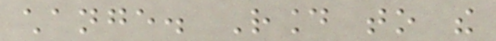change. Round to the
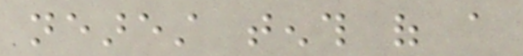nearest tenth of a
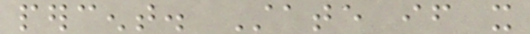percent. State if it
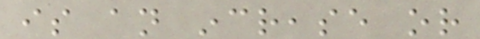is an increase or
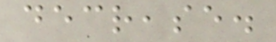decrease.
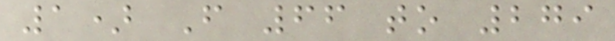1) From 66 to 279
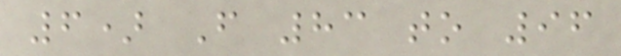6) From 83 to 96
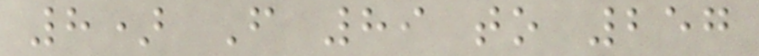8) From 89 to 257
